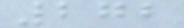272
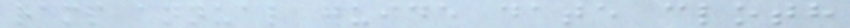ramp annual guide date cloth
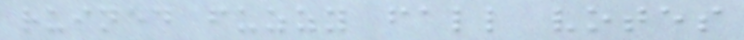ruined fuzzy fall votes
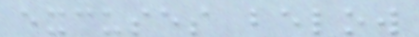excuses below
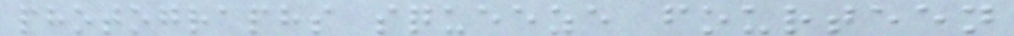photographs squeeze fourteen
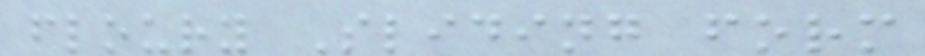floury Sliding form
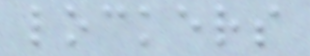lockers
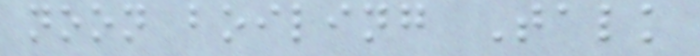noon boiling Talk
